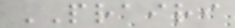PRAIRI
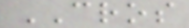CROS
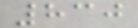830
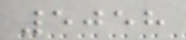5058
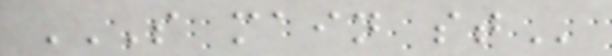S MAIN ST
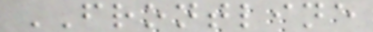FRONTLINE
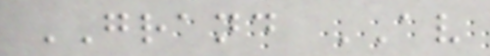GRAND AV
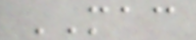MAC
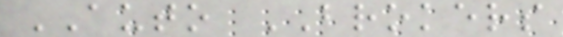AUTO BROKERS
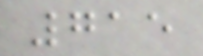715
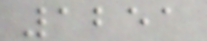1251
